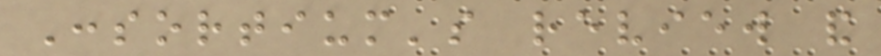Consortium's review and
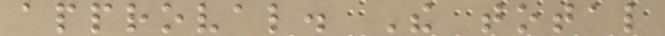approval. The total
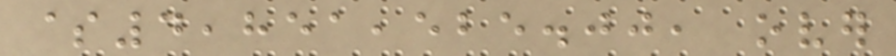$4,851,525.00, over
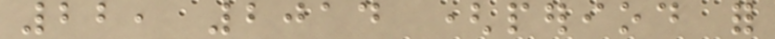22, 2014 (period for
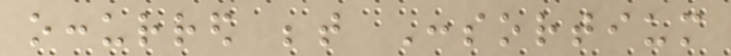occurred between Consortium
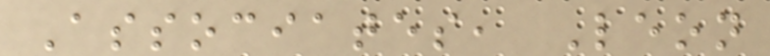Associates, Leon
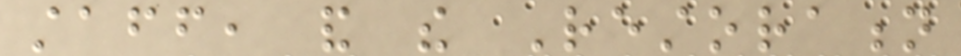staff, and the Restoration
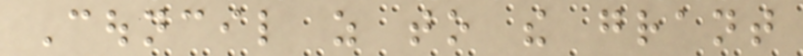Council as to the grant
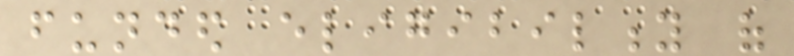funded eligibility of
